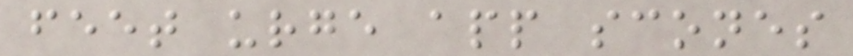feet urge app scones
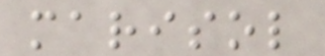marisol
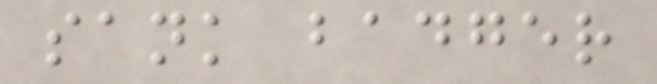sank badger
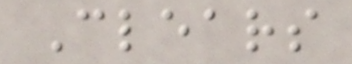Clears
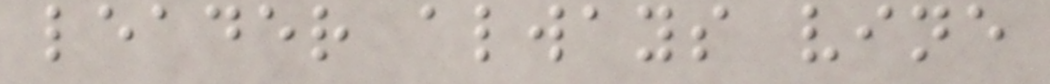leader always vine
